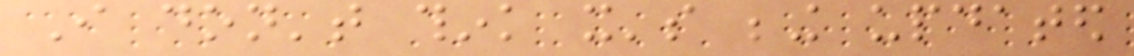I don't think it's being updated
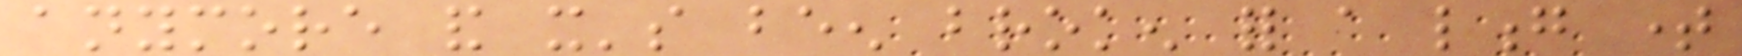anymore and it's been broken for a long time
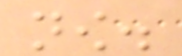now.
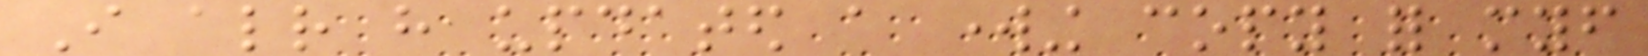I already have updated a working copy for myself
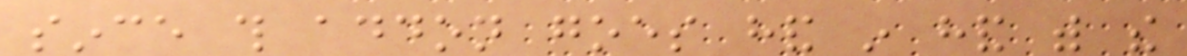since this addon goes hand in hand with the
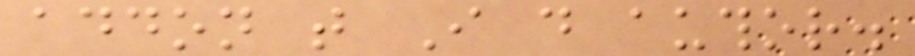addon that I do author.
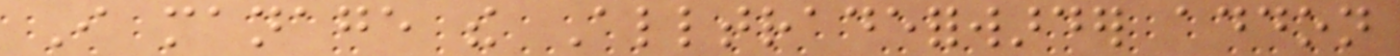I manage the Alltradeforwarder addon
